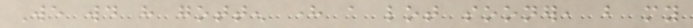We would have gotten here a lot sooner, but my
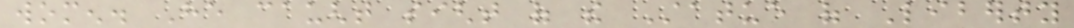women. He caught sight of the Statue of Liberty
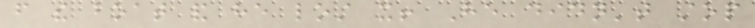from the boat and he lost it! He didn't stop
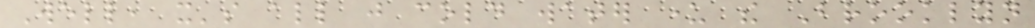Well, it's all just cold water under the Brooklyn
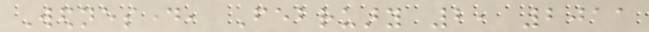Wednesday, February 2, 2011
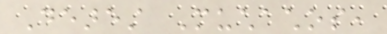Dearest Muchachos,
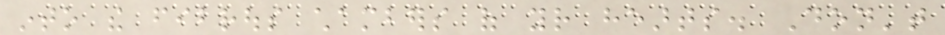into the fibrous chambers of your hearts. Don't
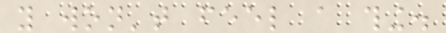you won't feel a thing.
